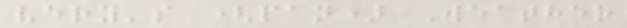very's (pan) Weather
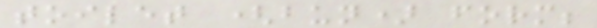toilet (bun) form;
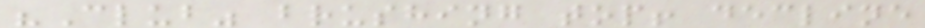"Club" brushing top! decline
